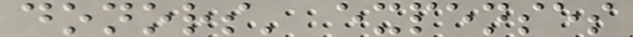donors' expenses
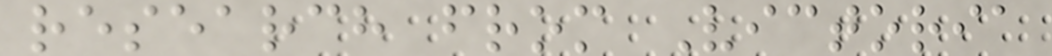research from Victoria
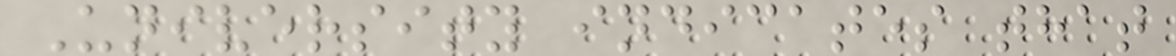University indicates that
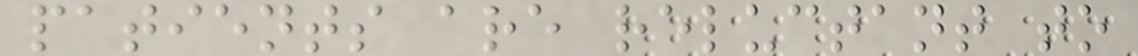patients are reluctant to
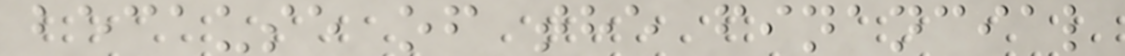because of the financial
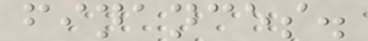finances.
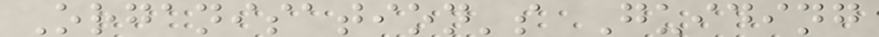Organisation's Guiding
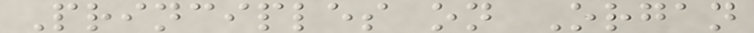Principles on Organ
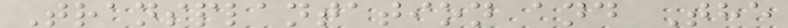Transplantation and The
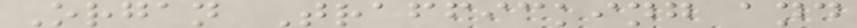Organ Trafficking and
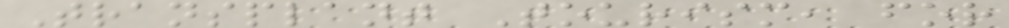Transplant Tourism, for
